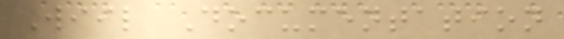Wiil Documentation
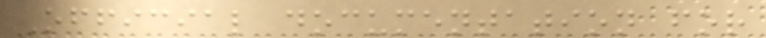Official documentation for
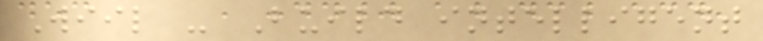Wiil - Build intelligent
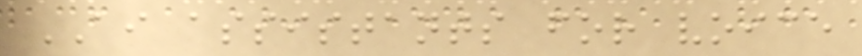AI assistants for voice
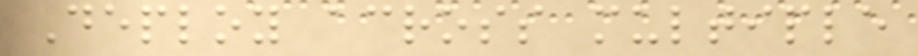Deploy across multiple
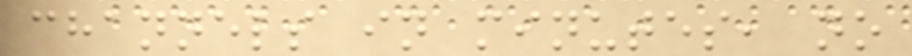channels in minutes, no
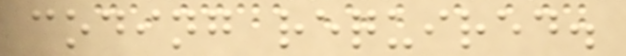coding required.
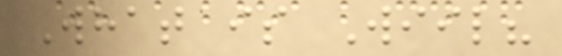What is Wiil?
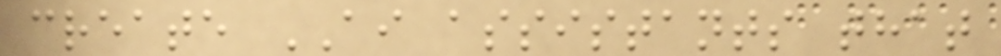create AI assistants that
